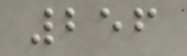256
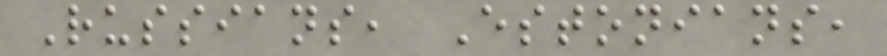Russians, Estonians,
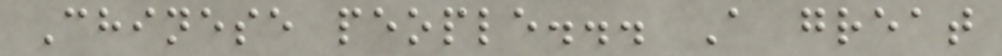Chinese people... A great
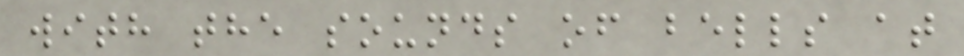with the sounds of bells at
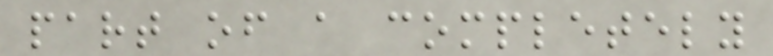part of a completely
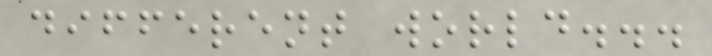different world...
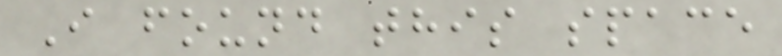I found this space
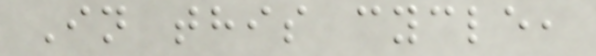In this cycle,
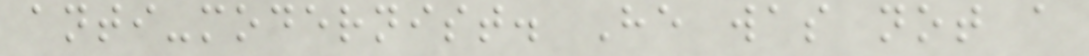anti-modernist. He was not a
